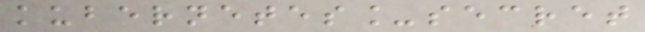kubernetes_secret
